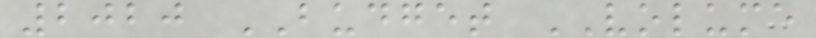2020 BUDGET VOLUME
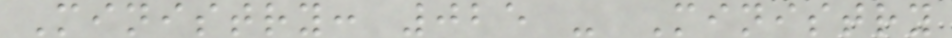Ministry: 025 - Ministry
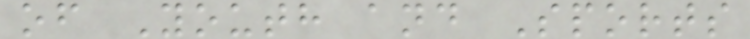of Youth and Sports
